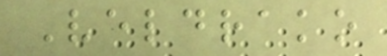Veldrako
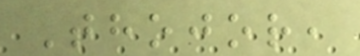Thojor,
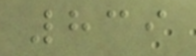839
